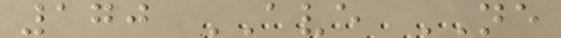170 AVE NE
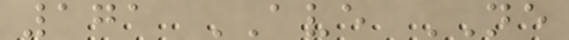171 AVE NE
